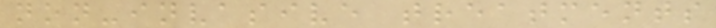non-invasive treatments
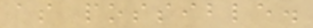as possible.
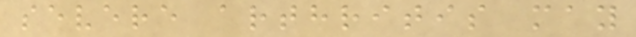severe arthritis may
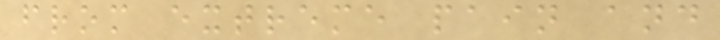from extreme pain and
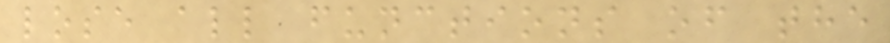lose all functions of the
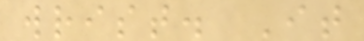wrist. It
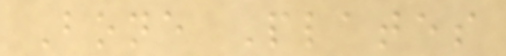Bone Plates
